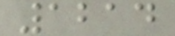1214
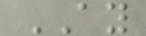AY
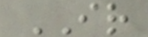IR
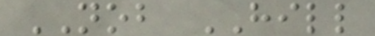NOB HILL
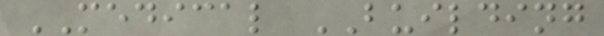MEDICAL BUILDING
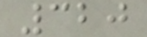320
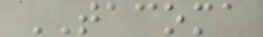TACOMA
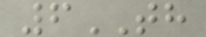6TH
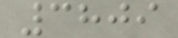3809
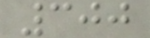300
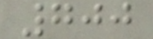700
